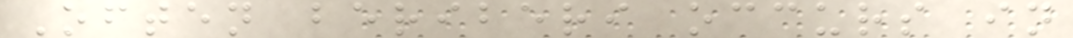Often beriberi occurs in
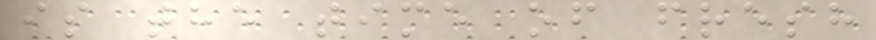is the time of fresh
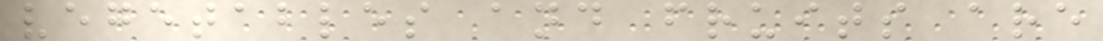vegetables and fruits are
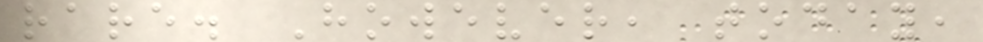rare. However, today,
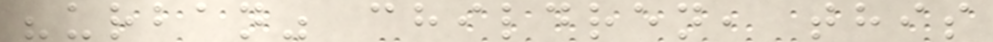"urban" children, this
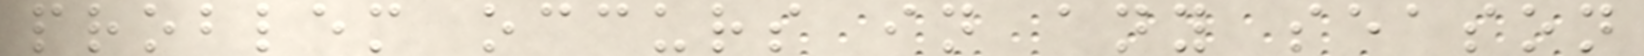problem occurs in any season
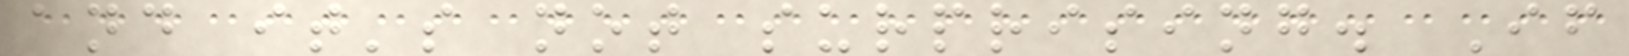and it's not surprising. If
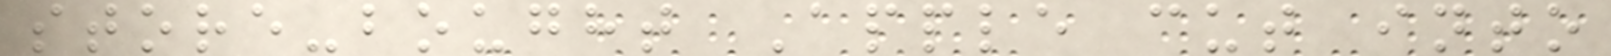store-bought Apple cut into
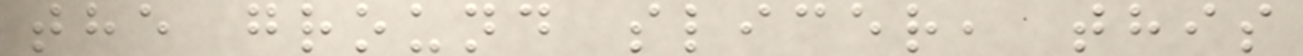the ground slicer, this
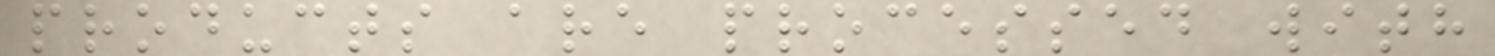products are processed with
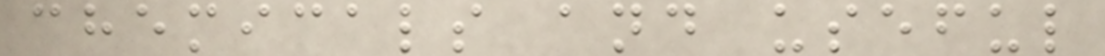chemicals and useful
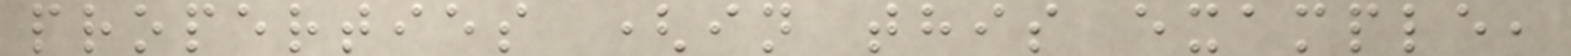properties (in this example,
